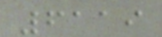6119
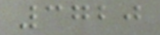3720
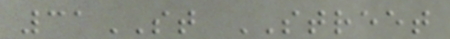31ST STREET
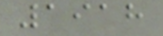1918
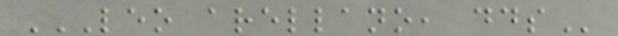LEO ARELLANO, DDS
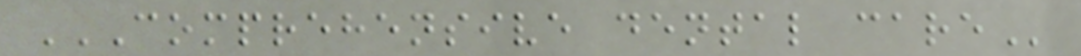COMPREHENSIVE DENTAL CARE
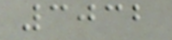3032
